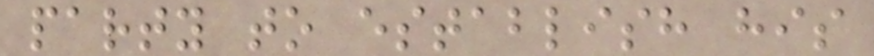party to establish his
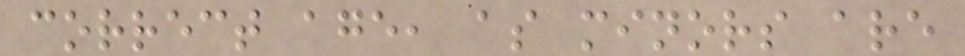correct age, as minors are
